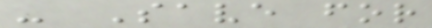- Save for
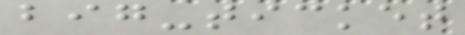big-ticket
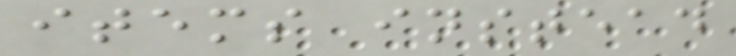items instead
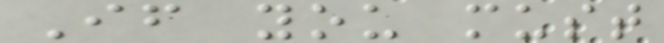If you must
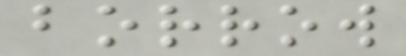borrow
